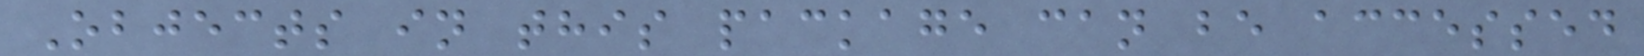Objects in this package can be accessed
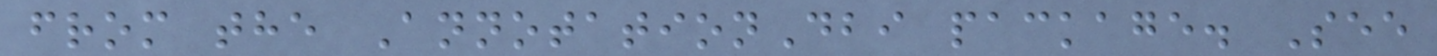from the AnnotationDbi package. See
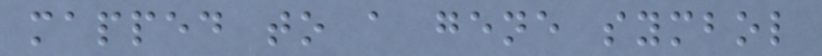mapped to a gene symbol
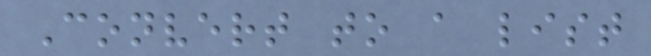Convert to a list
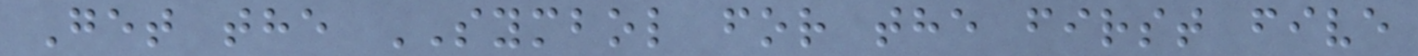Get the SYMBOL for the first five
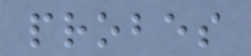probes
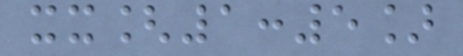xx[1:5]
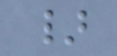}
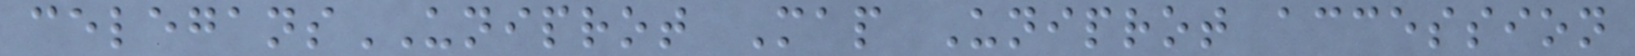celegansUNIPROT Map Uniprot accession
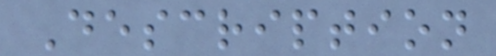Description
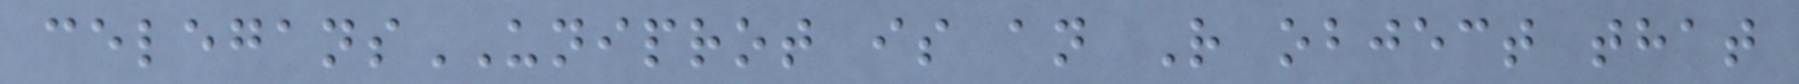celegansUNIPROT is an R object that
